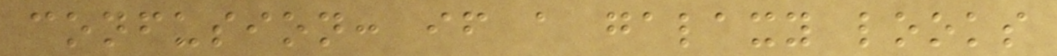confusion: if a galaxy looks
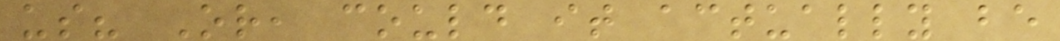us? Or, could it actually be
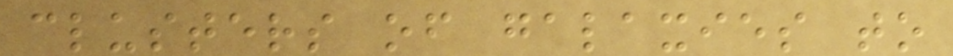clusters of galaxies to
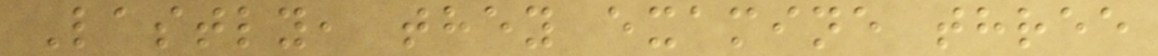Lastly, they examine three
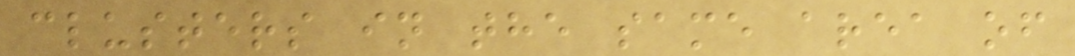clusters in the same area of
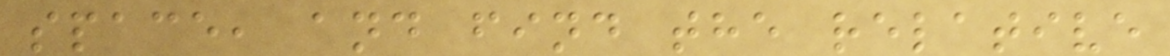space, and find the relative
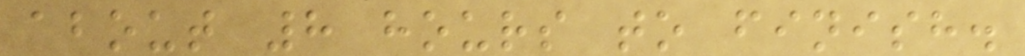about 8 hours to finish.
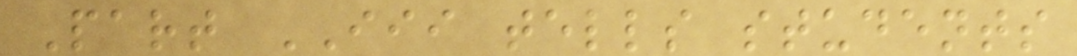Part III tells students
